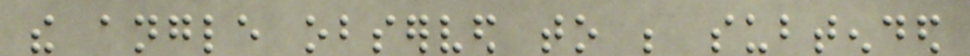the angle observed to be subtended
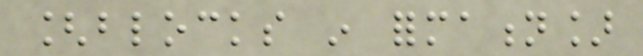[blocks in formation]
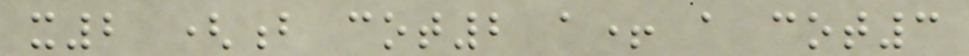x2 (b cot2 a+ a cot3
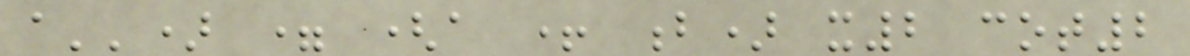a'') = (a + b) x2 cot2
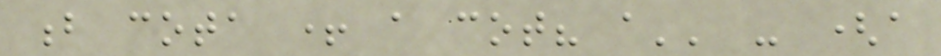b cota + a cot? a'' - (a
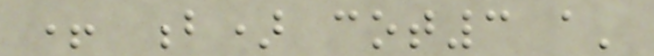+ b) cot3 a'
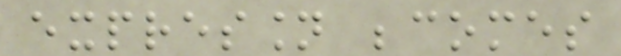expression becomes
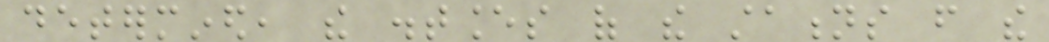determined, the distances of the stations from the
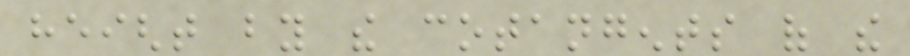height by the cotangents of the
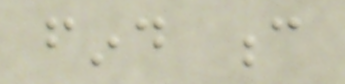find c
